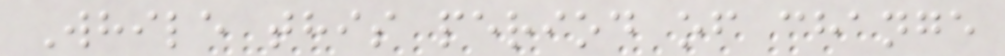While this period of change
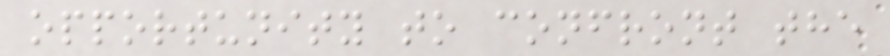opportunity to confront the
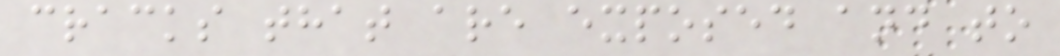cracks that are exposed and to
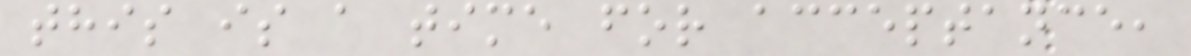this is a time for acceptance,
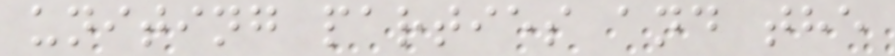uniting parties and the
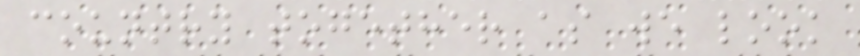country together as we look
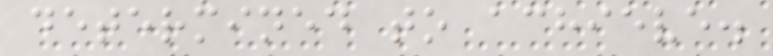determined to achieve.
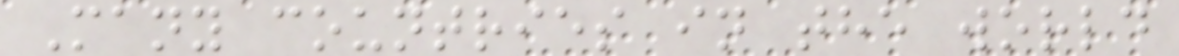Many countries in the world
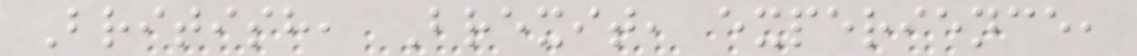British, Brexit, experience,
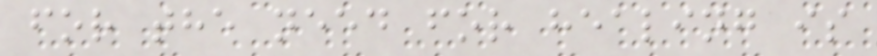for the need for healing is
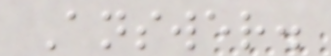Answer.
